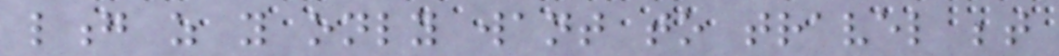long as you only want to travel between
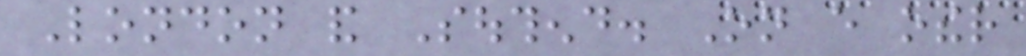London and Southend. On every other
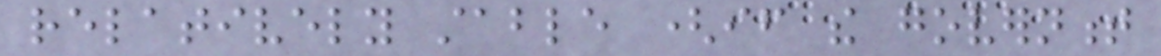relatively stable (if the government
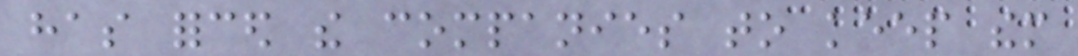has forced the companies to keep them
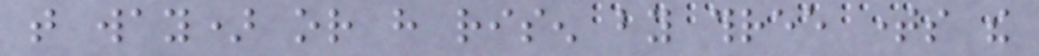that way) or have risen by three times the
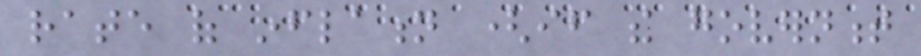rate of inflation (if the government
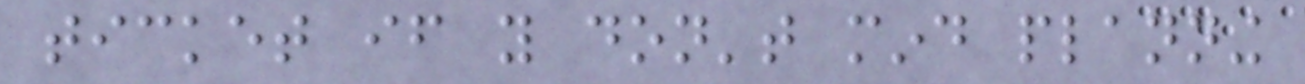ticket if you don't mind planning
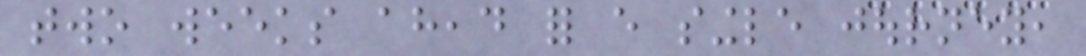two weeks ahead for every single journey,
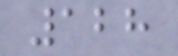128
